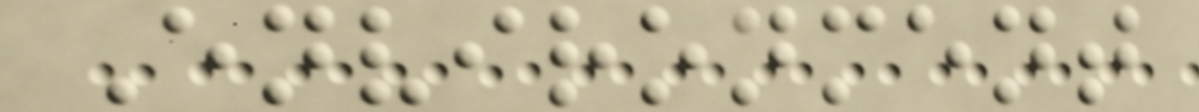Environment
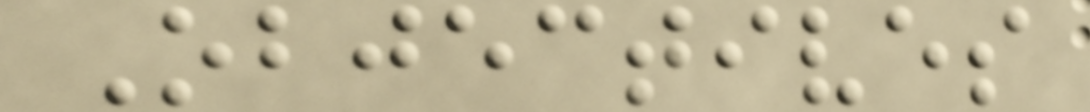Objectives
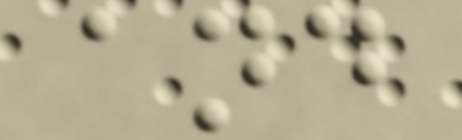and
